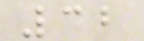32
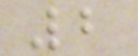2
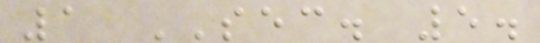1 SEC. 5.
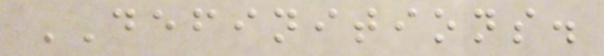DEFINITIONS.
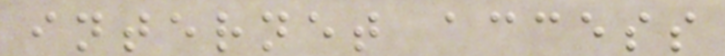internet access
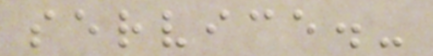service.-
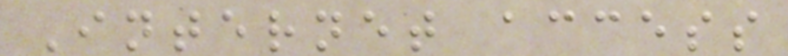Internet access
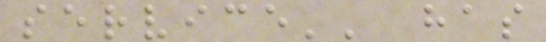service'' has
